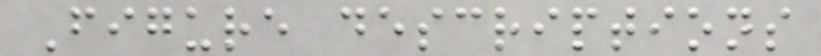Figure descriptions
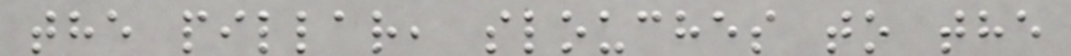the pillar, slouches to the
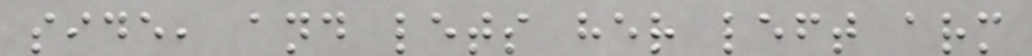side, and lets her left arm
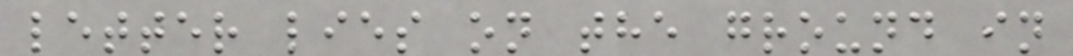letter lies on the ground in
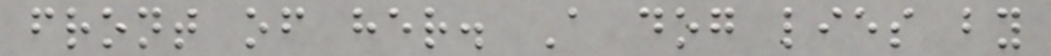front of her. A dog lies by
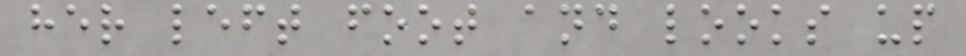her left foot and looks up
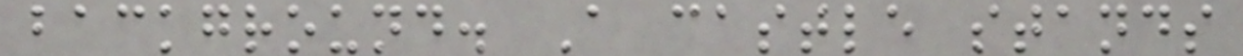background. A castle stands
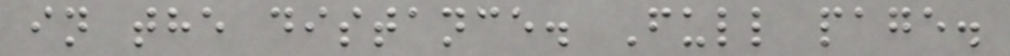in the distance. Full page.
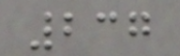237
